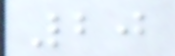20
